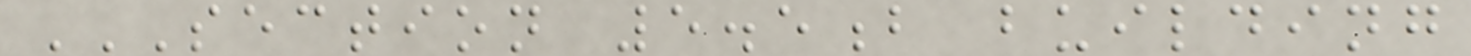SECTION 5.5B BUILDING
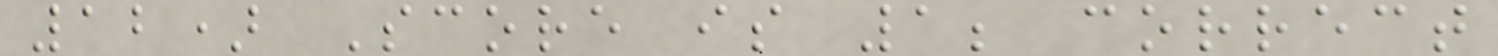12) Score is 1; correct
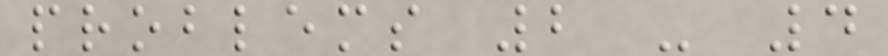problems 2 - 4
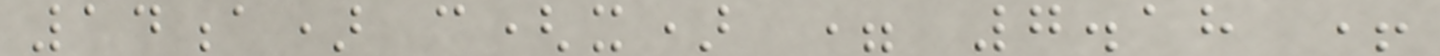14a) c(x) = 7.18 +
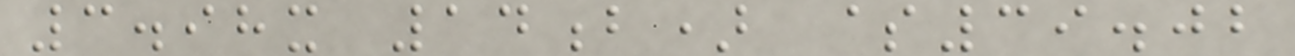3.98x 14b) $39.02
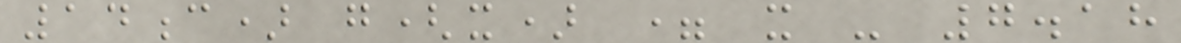14c) g(x) = x - 7.18
